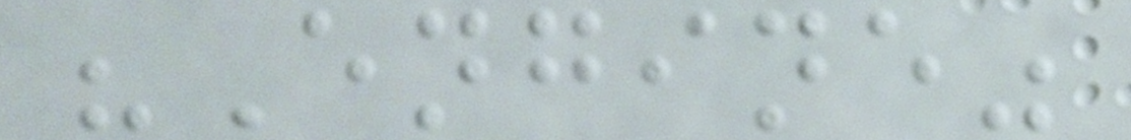"Engine"
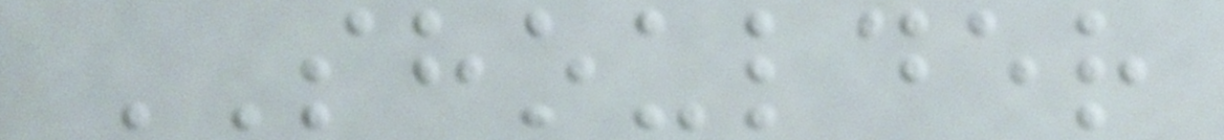SHOULDER
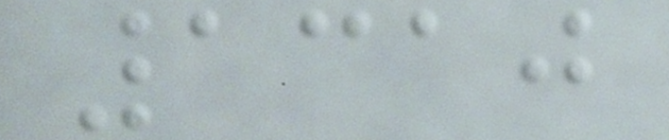1310
